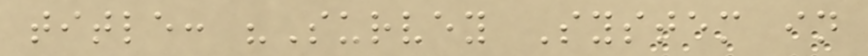title: "Survey System in
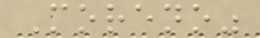Moreno"
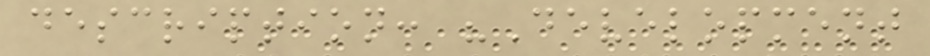description: "Development
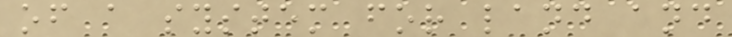of a system for land and
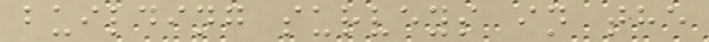building surveys in the
